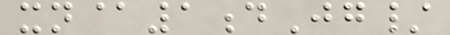xn@1dJg/
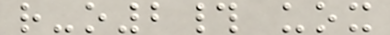r-o2# uox
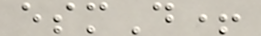esmD+
